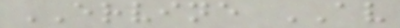ERVINE AV
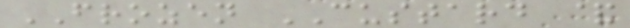FROZEN CUSTARD &
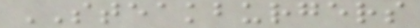STEAKBURGERS
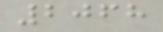2068
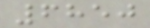6850
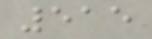515
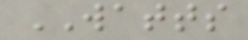WATTS
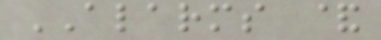ALARMS &
